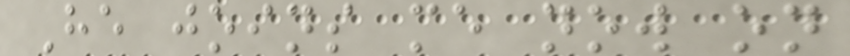He joins me now on
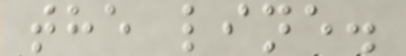the line.
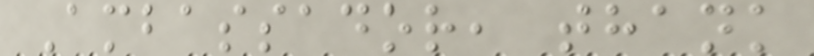Ambassador, thank
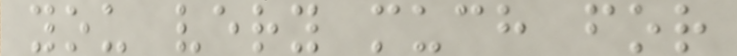you very much for
